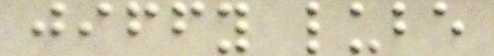jiffy lube
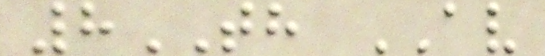8TH AV
